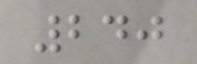240
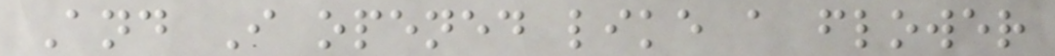And I opened like a flower
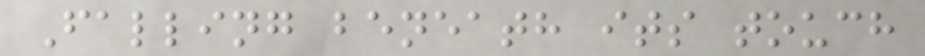Falling beneath its touch
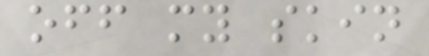off my skin
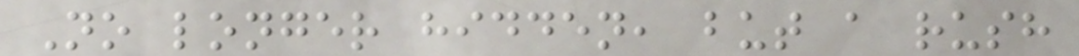No longer hidden, but a rush
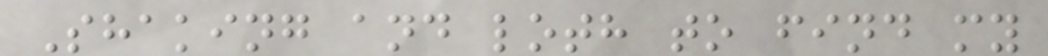Shaking and loth to find my
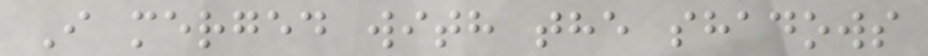I merged with the shadows
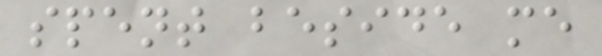spent beside me
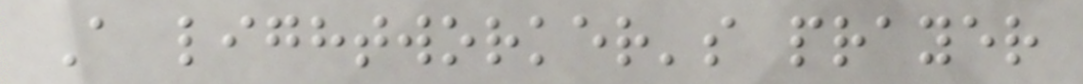A lightworker's prayer
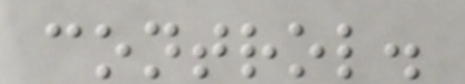control.
